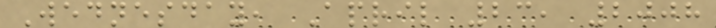Wednesday, April 23, 2008
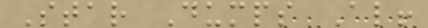Star Dumps Al!
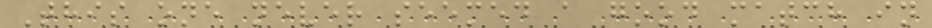This one never seemed a good match in
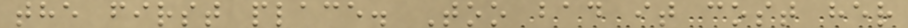the first place. Too bad it cost her
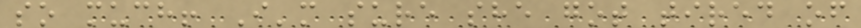so much! I'm sure she got tired of
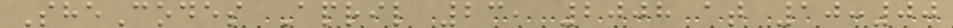SheCodes April 23, 2008 at 10:00
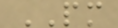PM
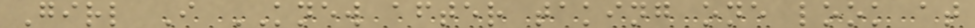Girl I KNEW after taking one look at
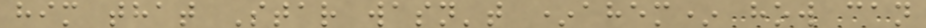him that Star wasn't *ahem* how can
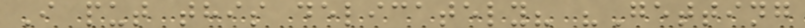I put this delicately? "Getting
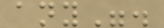any".
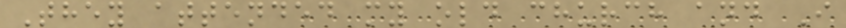They attended my old church and I
